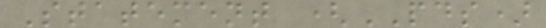Statement (PDS)
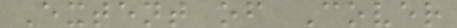Extent of Cover
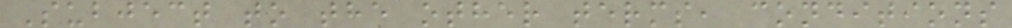Subject to the other terms, conditions
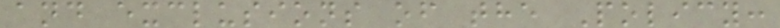and exclusions of the Policy:
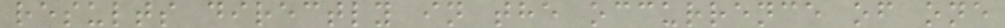results directly in the occurrence of one
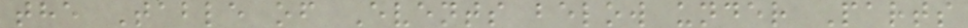the Table of Events below under Parts
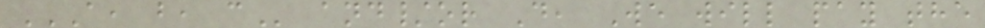A, B, C and/or D, We will pay the
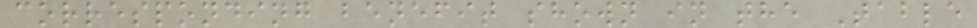corresponding benefit shown in the Table
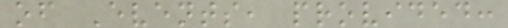of Events, provided:
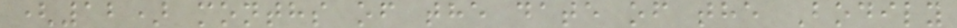(12) months of the date of the Bodily
